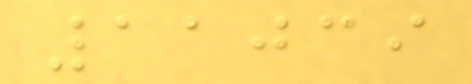11039
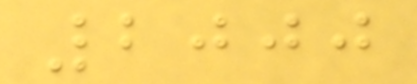2000
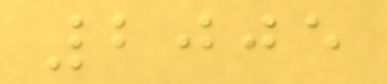2005
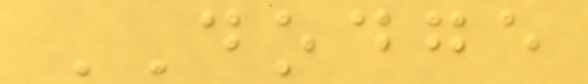DODGE
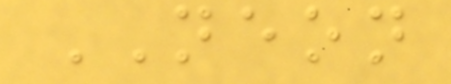NEON
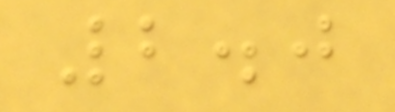2.0
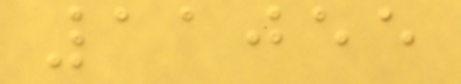11055
